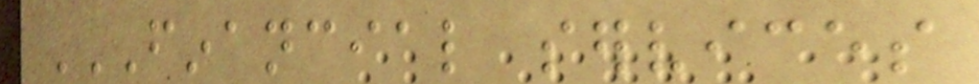FINANCIAL SERVICES
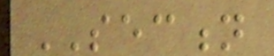SECTION
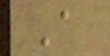A
